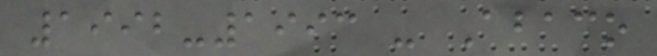1992-1993 - Abaco
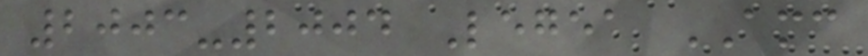2003-2004 Legea AMC
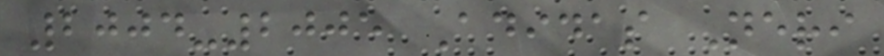2004-2005 Adidas Neri
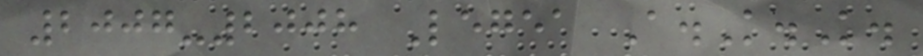2007-2008 Legea A.K.K.
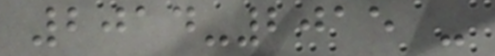2014-2015 -
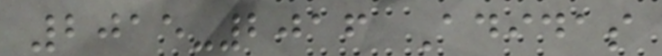2015-2016 Adidas
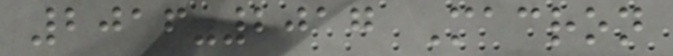2016-2017 Macron
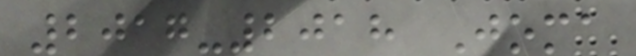2017-2018 Joma
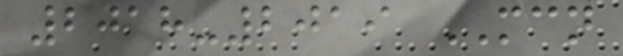2018-2019 MCN
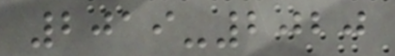2019-2020
